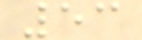53
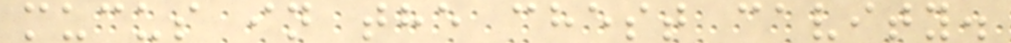mucus in the chest cavity.
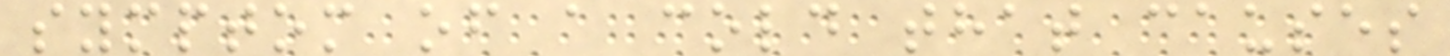symptom of a cold that causes
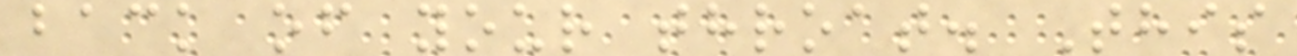back of your throat. This
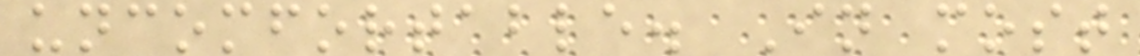uncomfortable. In most
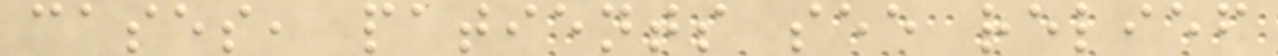cases, patients see relief
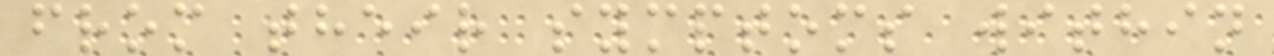from their symptoms within
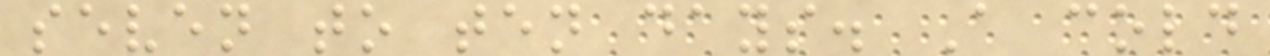seven to ten days. A cold
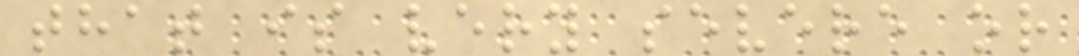that is very severe or
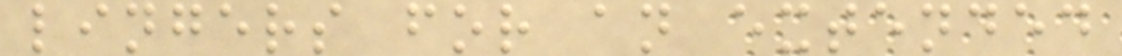lingers for an extended
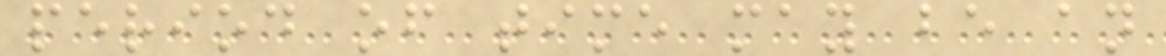period of time may be an
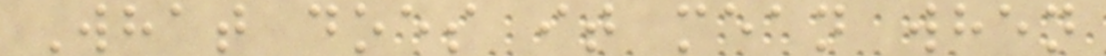What does it mean when
